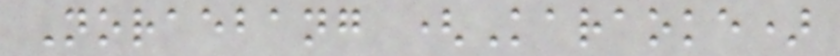Noraebang (Karaoke)
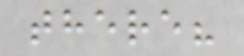there?
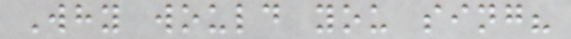Why would you sing?
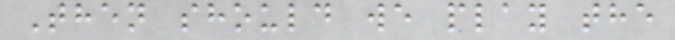Then should we play the
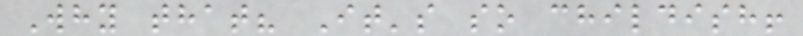Why that? It's so childish!
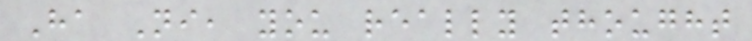Ha Ni, you really thought
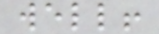well!
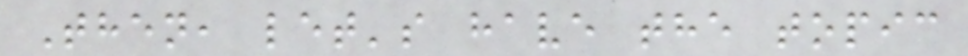Then, let's have the topic
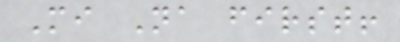Mi Na first!
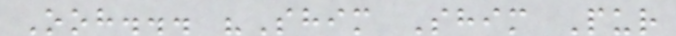Ooh... "Shim Shim Pur
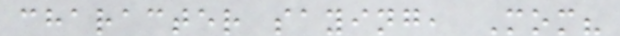character saying, Mom?
